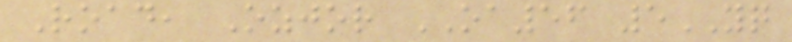Road, Ozjor OA56 5YQ
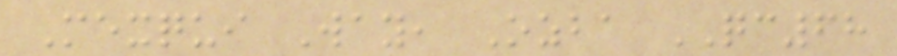Mexqui Way, Ozba QC68
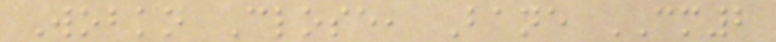Wobko Close, Bane CM2
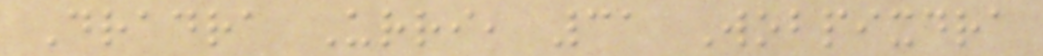Dradra Urri, 31 Wobpixdra
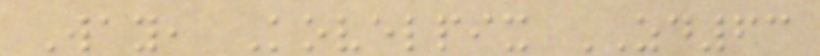Way, Kovelpix ZD63
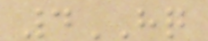4HQ
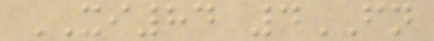XI84 4FN
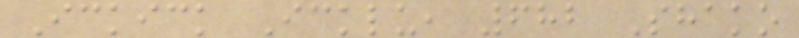Ickick Icklu, 682 Shako
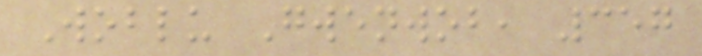Woblu Gwenwob, 357
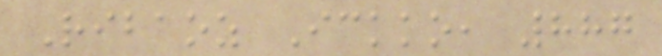Ribaoz Ickko, 887
